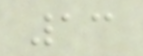13
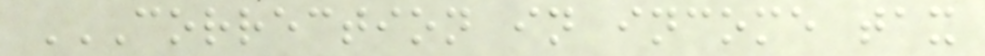CORRECTION IN INCOME TAX
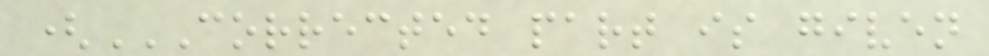(CORRECTED PART IS GIVEN
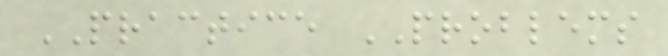PRACTICE PROBLEMS
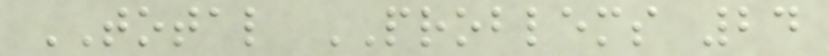TOTAL PROBLEMS 24
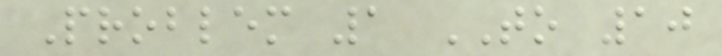Problem 1 TO 10
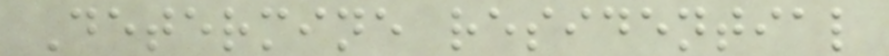Determine residential
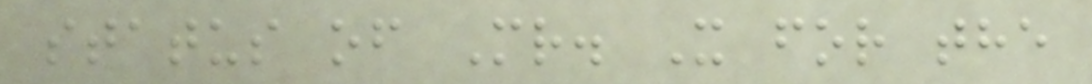status of Mr. X for the
